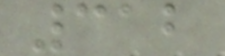312
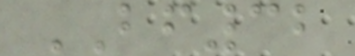BF32
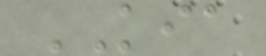KIA
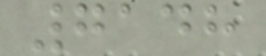7148
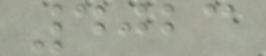4023
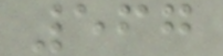567
